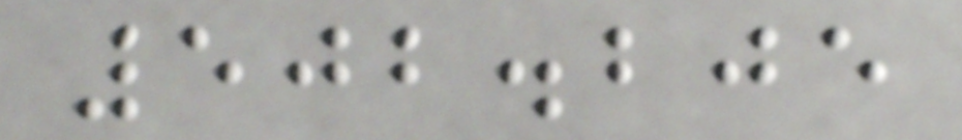502.205
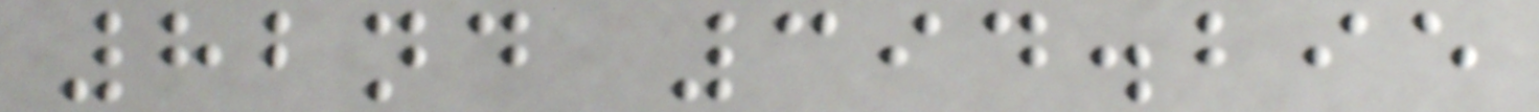82nd 394.295
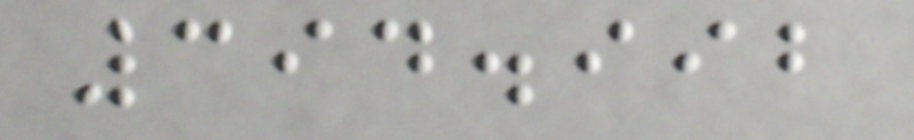394.992
